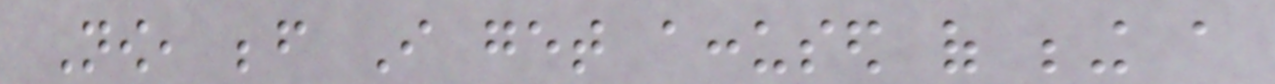Now, before I get accused of being a
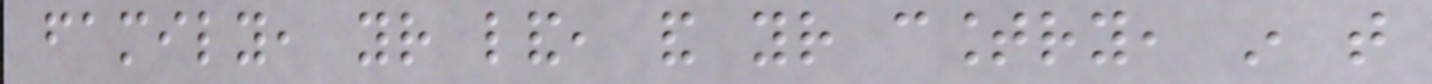family, your land, and your country, in that
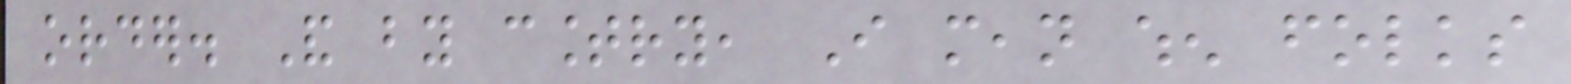order. And by country, I mean when folks
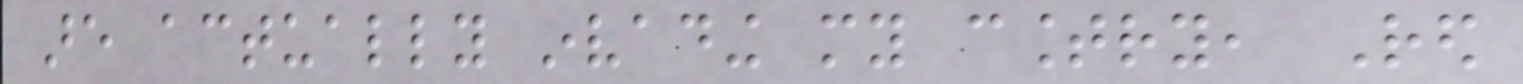are actually invading my country, Red
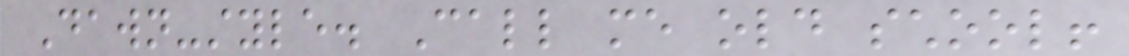Dawn-style. Call me old school!
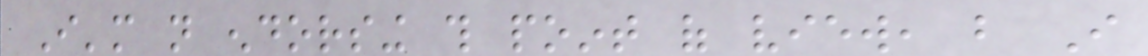I'm not endorsing this point of view, but I
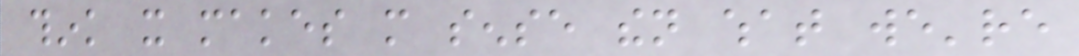think it makes more sense then what we're
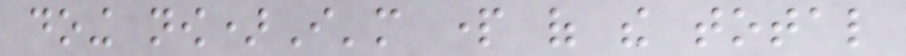doing now)I'm part of the total
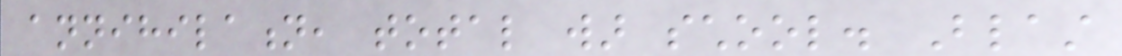annihilation, total war school. Blast
